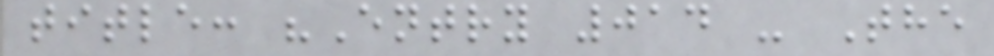title: "Entry 014 - The
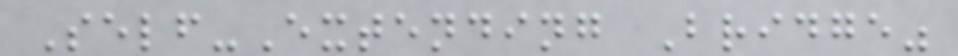Self-Extending Bridge"
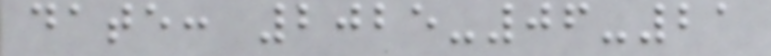date: 2025-06-21
